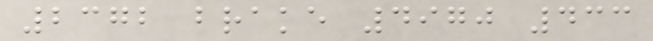2372 brake 4970 433
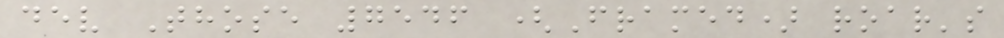dev Those 7546 (Framed) roar's
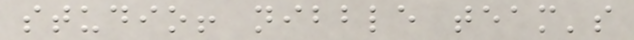studio! nibble team's
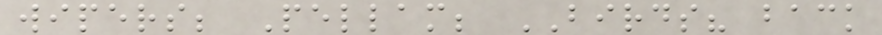wipers; Pellam; BIRDS? back
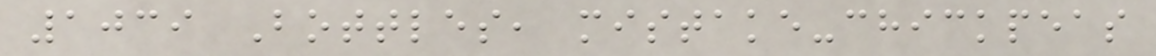1039 Bottles, mistake-chickpeas
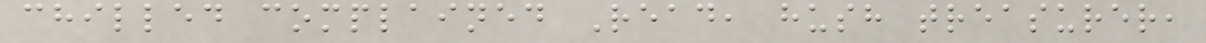chilled complained Read, hush treasurer,
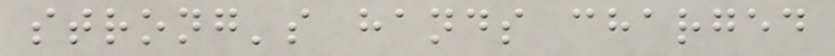strong's hands charged
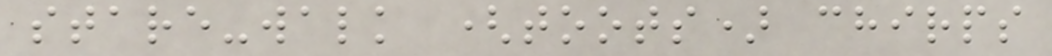stare-walk (toots) chirps
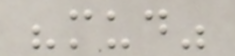"mud"
